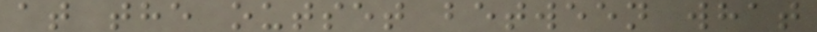at the outset between what
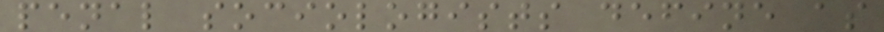penal sociologists define as
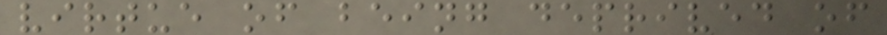virtue of being deprived of
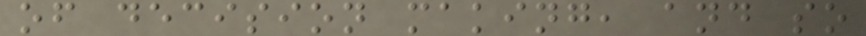of decision making, and so
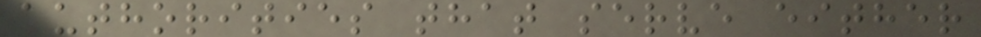authorities that serve either
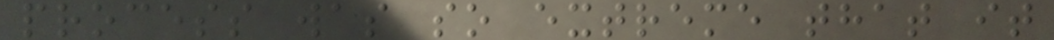process was so extreme that it
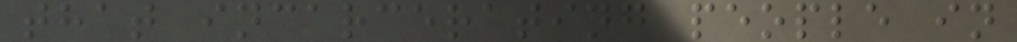that incarcerating people in
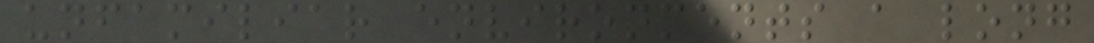unfamiliar environments a long
